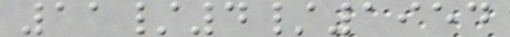11/4/1954
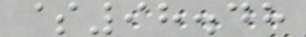$98.48
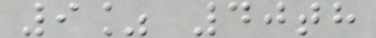9% 40th
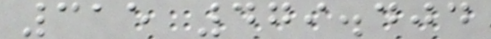315 479.404
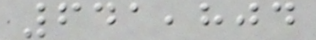641,804
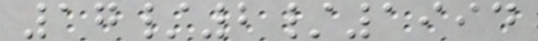17/2/1994
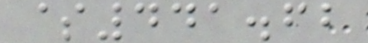$441.62
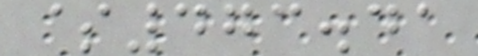$473.41
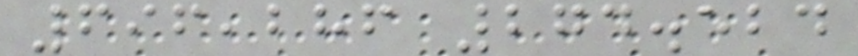696,286 274.524
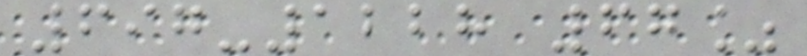697-1228 67%
